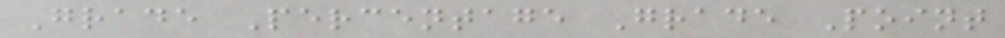Grade Percentage Grade Point
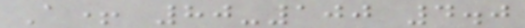A+ 80-100 4.0
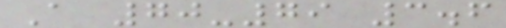A 70-79 3.6
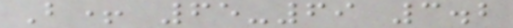B+ 65-69 3.2
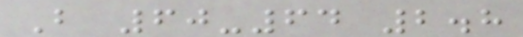B 60-64 2.8
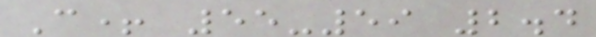C+ 55-59 2.4
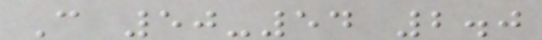C 50-54 2.0
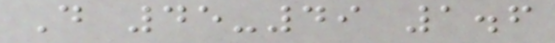D 45-49 1.6
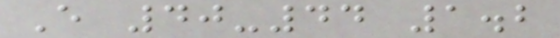E 40-44 1.2
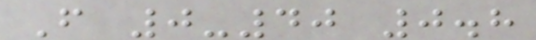F 0-40 0.8
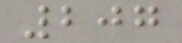207
